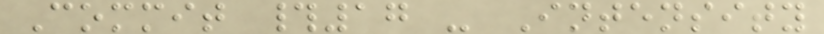Commit #17 - Intensity
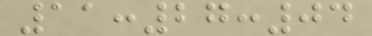11:27:04
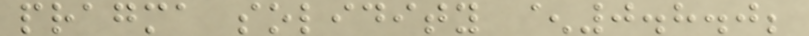pragma solidity ^0.8.0;
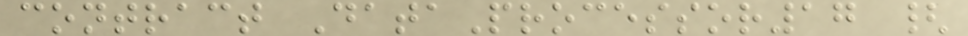contract DataProcessor17 {
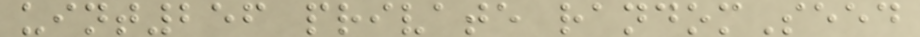uint256 private randomSeed
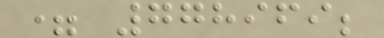= 778969;
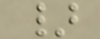}
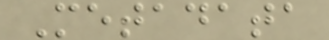Metadata
